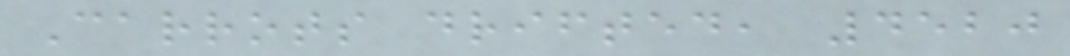Carrots drifted, 4520
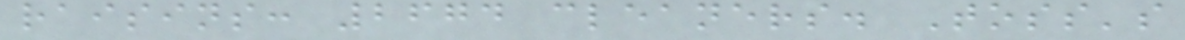raisins: 2674 cleaners. Toss's
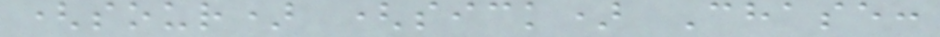(sour) (sick) Chase:
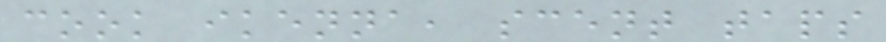cook ikenna, scent taps
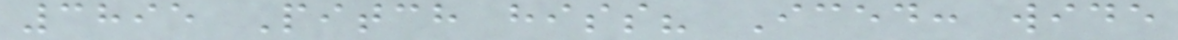3895 Pitch hiss? Iced: wide
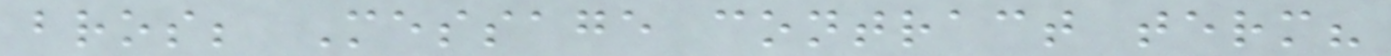bros; Message contract term?
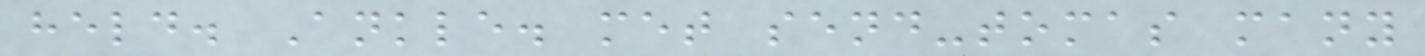held. Ankle. met send-tomas many
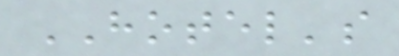HOTEL's
